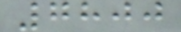7800
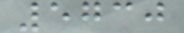5730
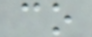co
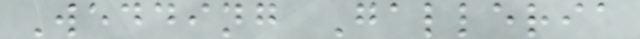Wedding Galleria
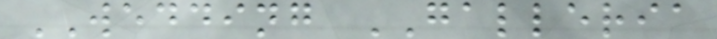WEDDING GALLERIA
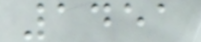1451
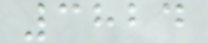3824
